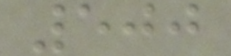500
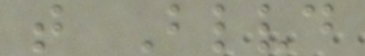t Blvd
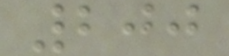200
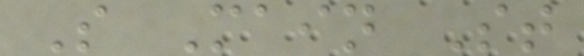S Main St
